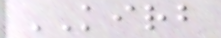KIRB
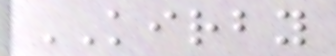KIRBY
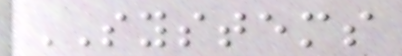SYSTEMS
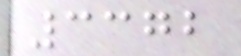3372
